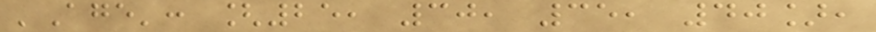'Age': [25, 30, 35, 40],
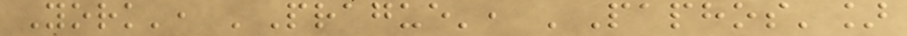York', 'Prague', 'Paphos']
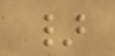}
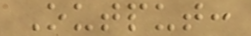Output:
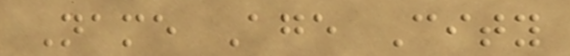Name Age City
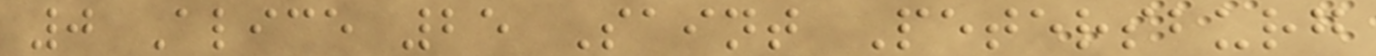0 Alice 25 Saint Petersburg
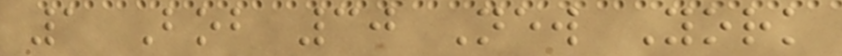1 Bob 30 New York
